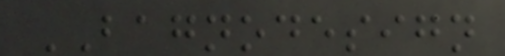BAGNODESIGN
